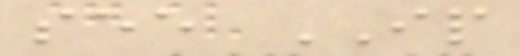see IP
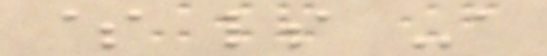$ ls -a
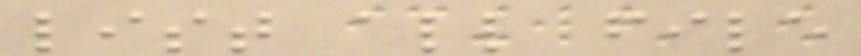list all file
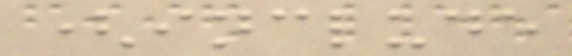(include
